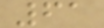61
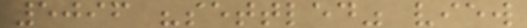5096 "settled" view
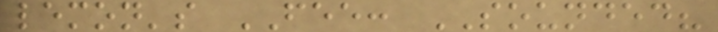lemon's FEE: SOUNDED?
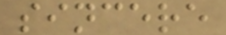sincere
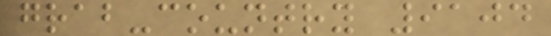grab-country 9104
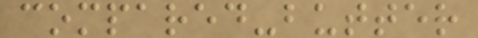compared-butter
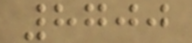8700
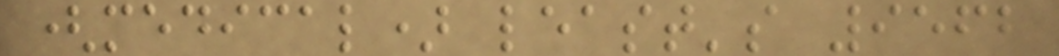(medical) least's 9562
